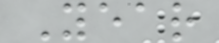Year
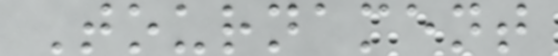Tournament
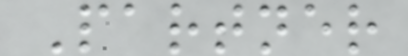Partner
